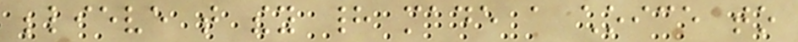believe that they had made a choice to
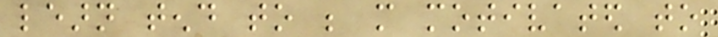learn tend to be more motivated to
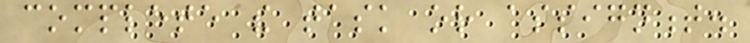complete the task or assignment.
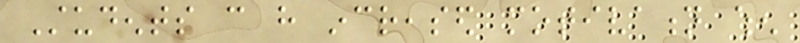Students can have increased motivation when
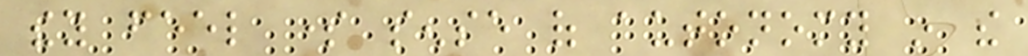they feel some sense of autonomy in the
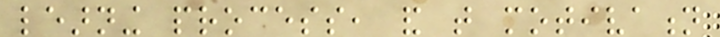learning process, and that motivation
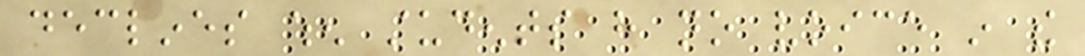declines when students have no voice in the
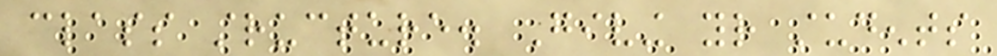class structure. Giving your students
